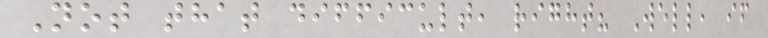Not that difficult, right? Well, if
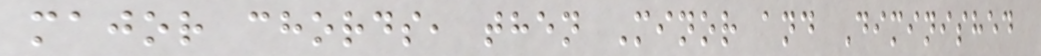major chords, then Minor and Diminished
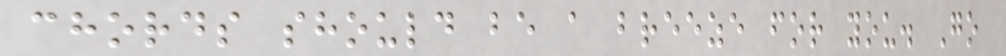chords should be a breeze for you. Go
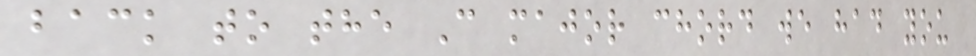back to the C major chord we had you
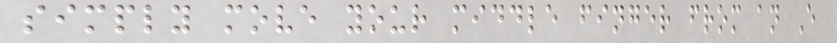simply move your middle finger from an E
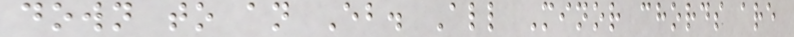down to an Eb. All Minor chords are
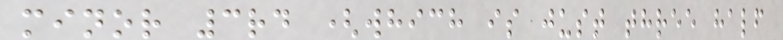minor 3rd (which is just three half
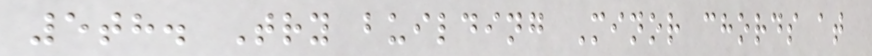5th. Try building Minor chords at
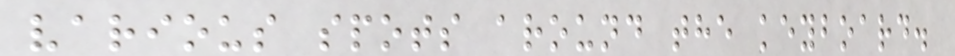various spots around the keyboard.
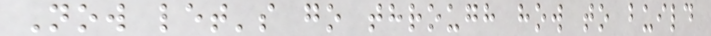Now let's go through how to build
